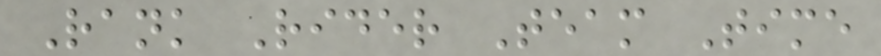Rank Rider Team Time
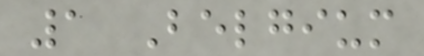1 Belgium
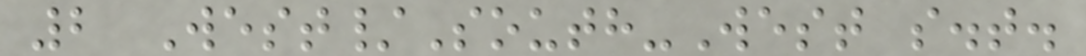2 West/South-West s.t.
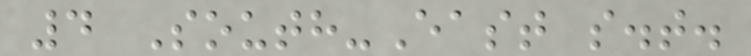4 South-East s.t.
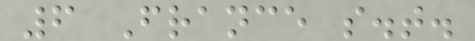6 France s.t.
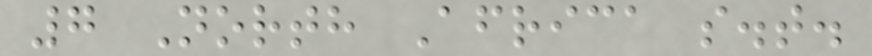7 North Africa s.t.
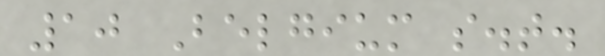10 Belgium s.t.
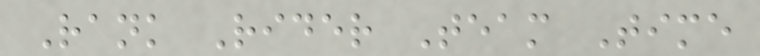Rank Rider Team Time
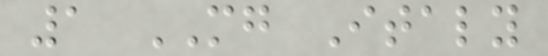1 MG Italy
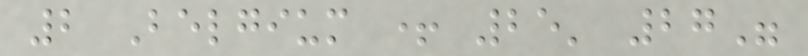2 Belgium + 25' 27"
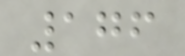176
